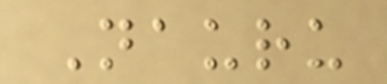Nauru
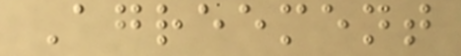Agreement
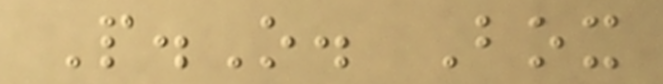P.O. Box
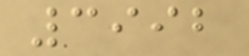3992
